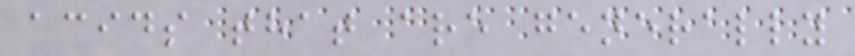acids that are generally
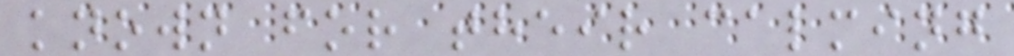known for their calming
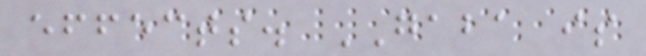effects. GABA is
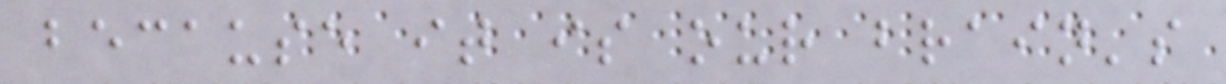because it is our brain's
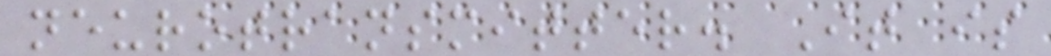neurotransmitter. It is
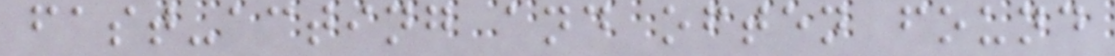fast-acting and often found
